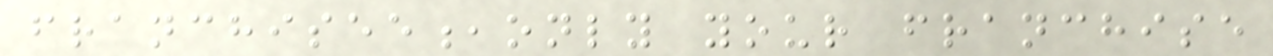franchisee,only your franchise
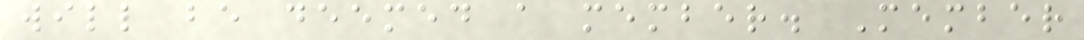will be deemed a member. Member
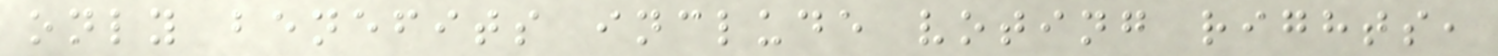only benefits include voting rights,
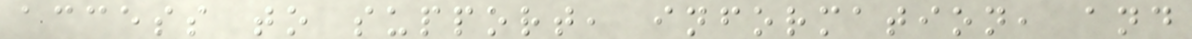access to support, information, and
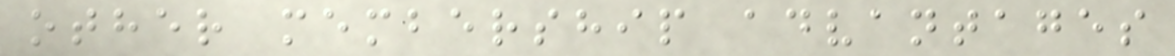other membership advantages
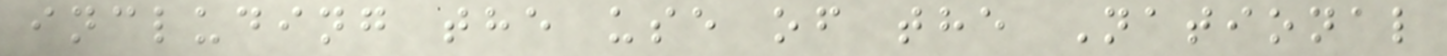including the use of the National
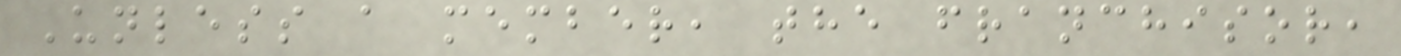Unless a member, the franchisor,
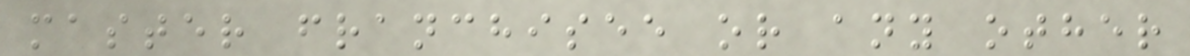master franchisee or any other
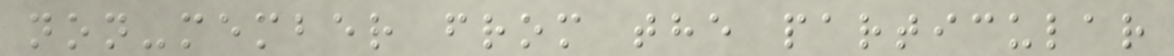non-member from the particular
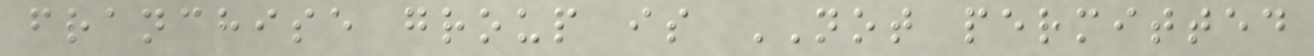franchise group is NOT permitted
